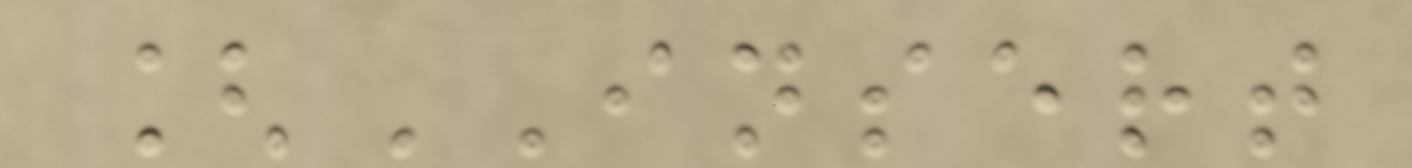[INSERT
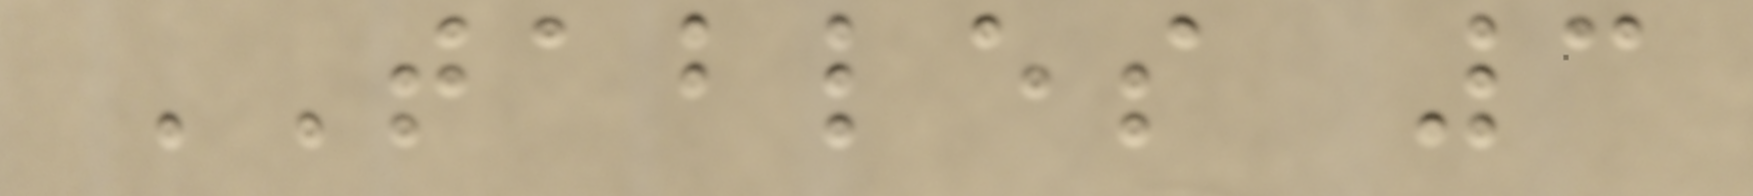TABLES 3
